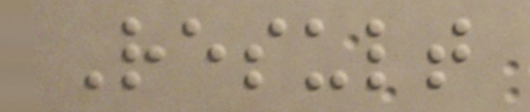Result
